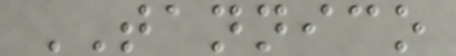TANNICO
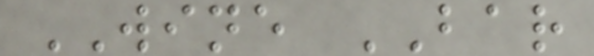WINE BAR
